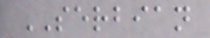SERBIAN
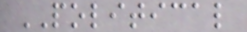POLITICAL
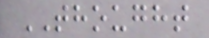THOUGHT
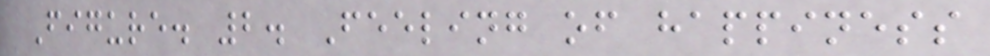Figure. 2. Feeling of happiness
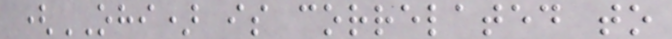(OHI) is correlated to
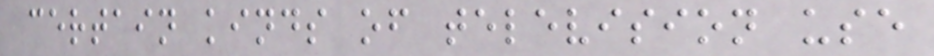certain kinds of television use
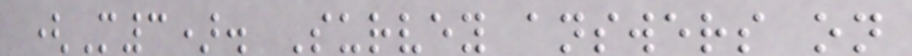(M3). Survey answers on
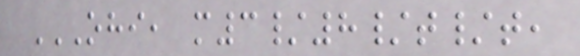OHI, M3/8/T/T,
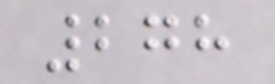278
